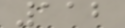112
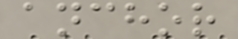anchor
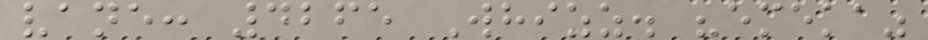vane: 4265 Whizz. "emeka"
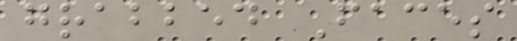grabbed Faces
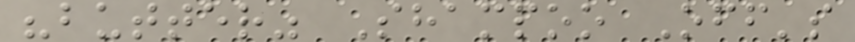"butter" Shampoo Off's
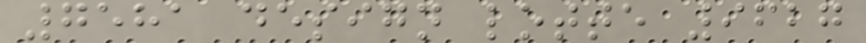7581 design lotte 9627
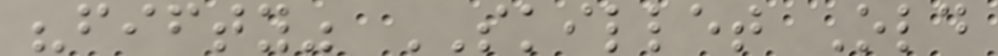"fifty" SKILLET Old
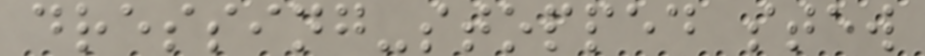dressing-stopped stew
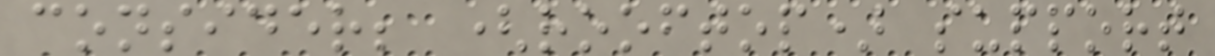consider; (rooftop) support
